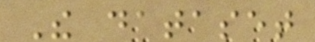The dataset
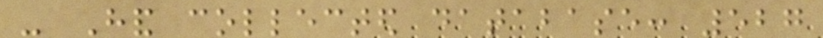- Hand collected database: 527
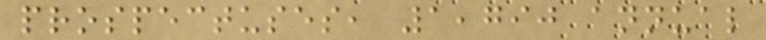prospectuses, 1,790 annual
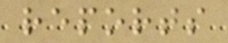reports
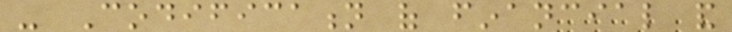- Codification of financial and
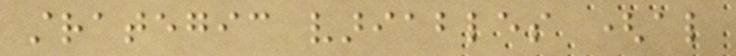strategic variables (also
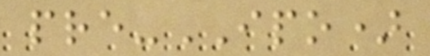pre-IPO)
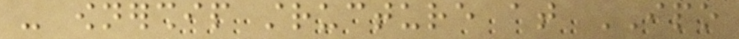- ownership structure at IPO
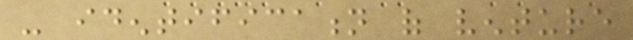- identification of venture
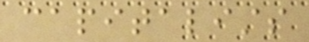capitalists
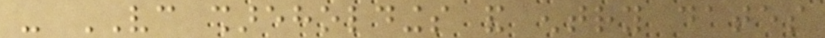- VC shareholdings and entry dates
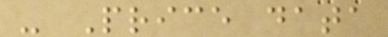- Price data
